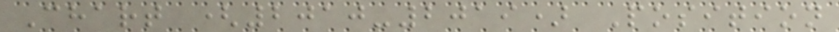Chart (2010-2019) Position
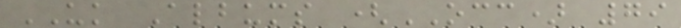UK Albums (OCC) 79
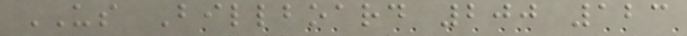US Billboard 200 123
